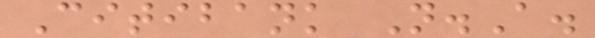Citibank N.A.
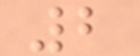2
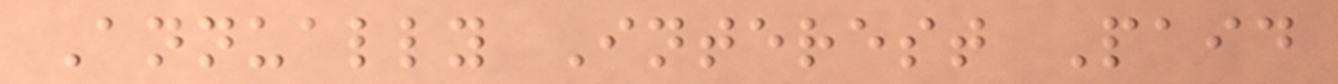Annually Interest Paid
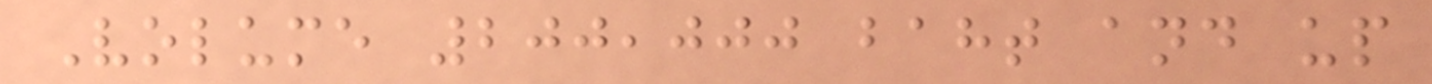Volume 200,000 baht and up
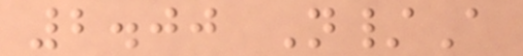2.00 N/A
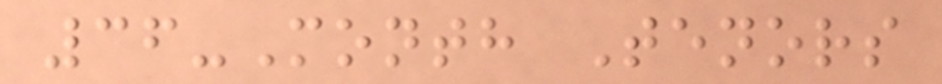36-Month Tenors
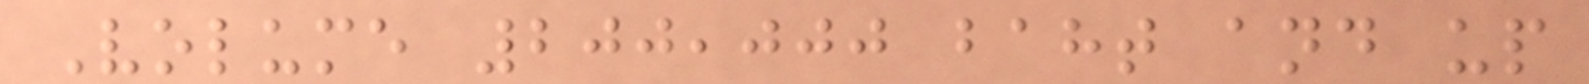Volume 200,000 baht and up
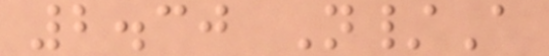2.30 N/A
